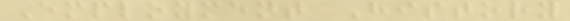Employment History
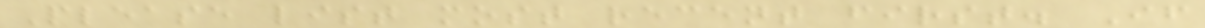Please list most recent first. If
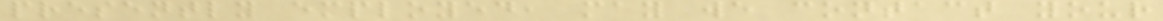presently employed, may we contact your
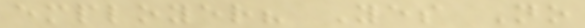employer? Yes No
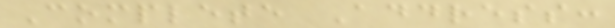Complete Address:
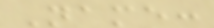Name:
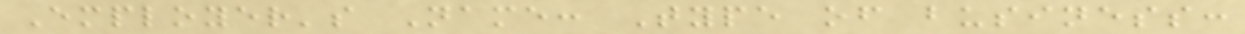Employer's Name: Type of business:
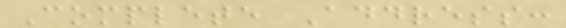Complete Address:
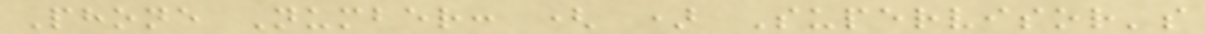Phone Number: ( ) Supervisor's
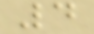4
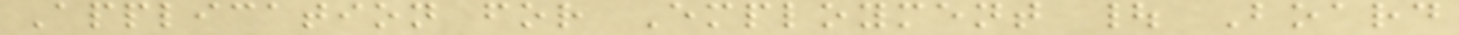Application for Employment | Board
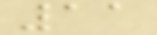11
